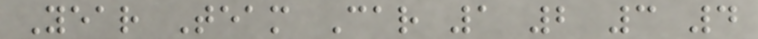Year Team Car 1 2 3 4
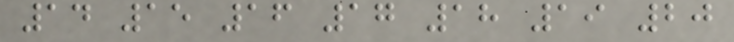14 15 16 17 18 19 20
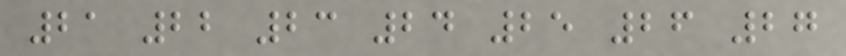21 22 23 24 25 26 27
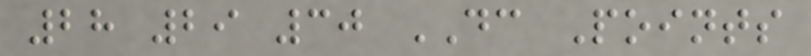28 29 30 DC Points
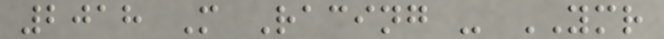2018 M Racing - YMR
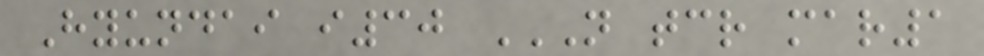Hyundai i30 N TCR MAR1
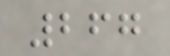267
